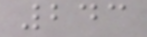243
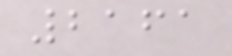2161
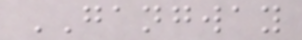GANGWAY
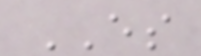ES
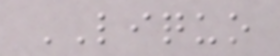LIQUO
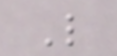L
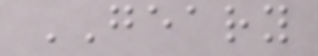GEARY
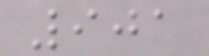901
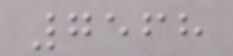7568
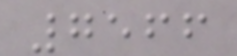7566
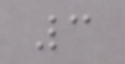3
